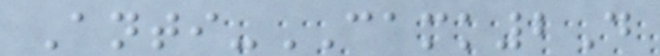Anti-CAMK2D
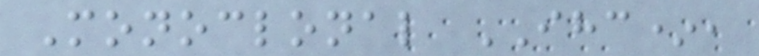Monoclonal IHC*,
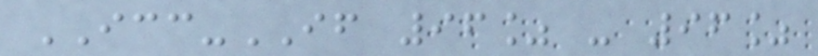ICC-IF 96% - 96%
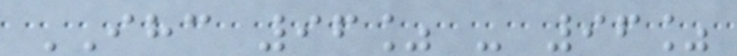IHC 96% - 96%
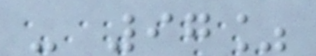- 97%
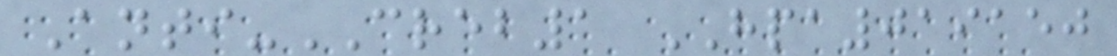Anti-CREB1 HPA019150
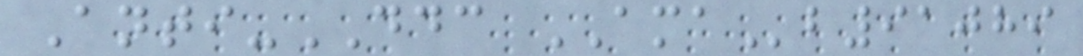Anti-DDC AMAb91089
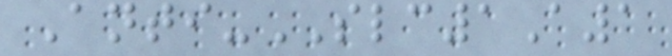Anti-SLC1A1
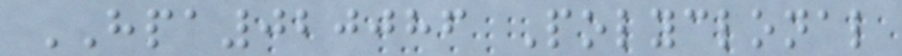HPA020086 Polyclonal
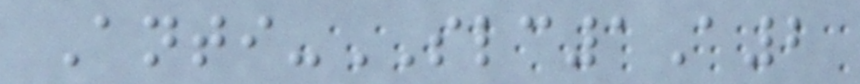Anti-SLC1A2
